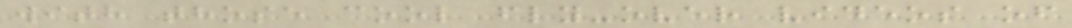with those cool fly-over videos of
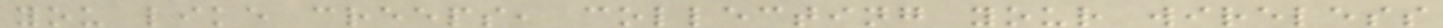you like creeps, collecting your wireless
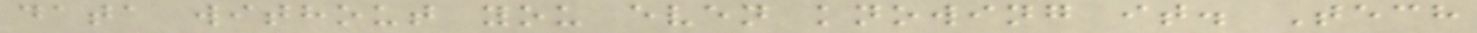data without you even knowing it. Tech
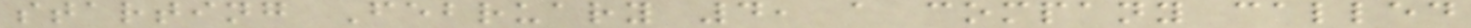starting February 4, a company called
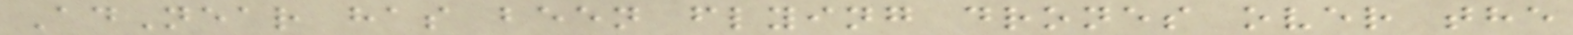AdNear has been flying drones over the
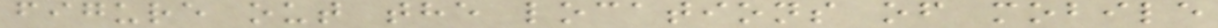figure out the locations of mobile
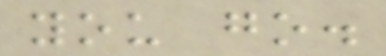you go.
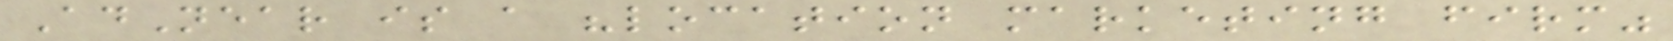AdNear is a "location marketing firm"
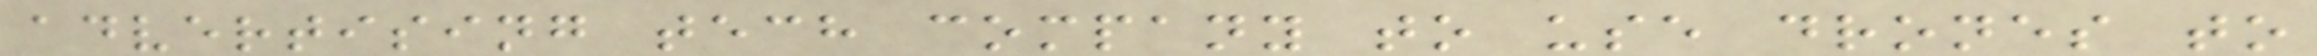advertising tech company to use drones to
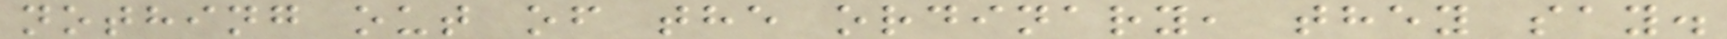nothing out of the ordinary, they say.
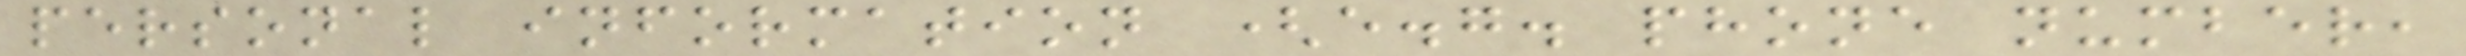personal information (e.g. phone number,
